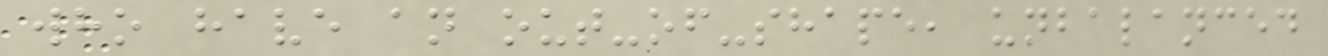who have an out-of-shape, unbalanced
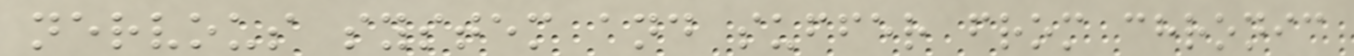nervous system and suffer from chronic
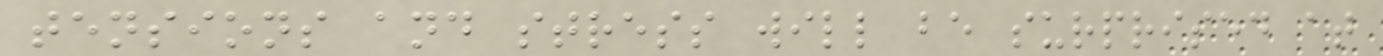tensions and stress will be surprised at
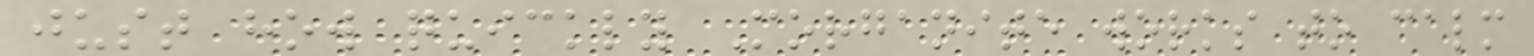just how quickly Morganite works to calm
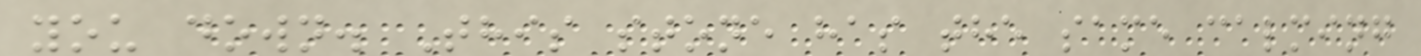you down. This stone has the same calming
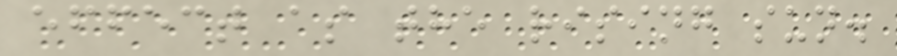effect as the rising sun.
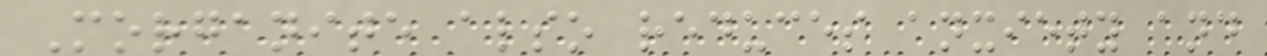Morganite also reduces anxiety and
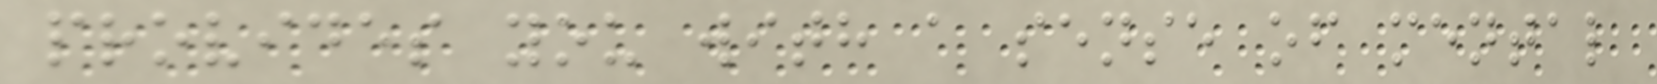provides you with a sense of mental
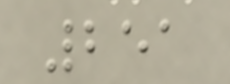251
